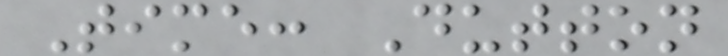Time: Dutton
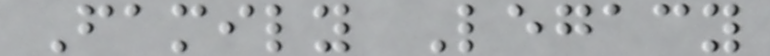Family Legacy
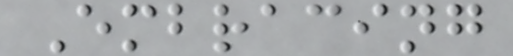Embracing
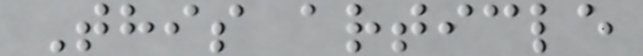This article
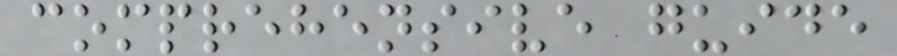comprehensive guide
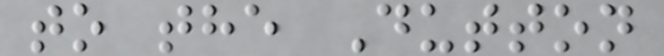to the Dutton
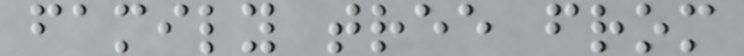family tree from
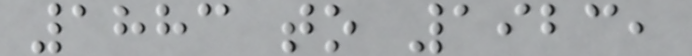1883 to 1923,
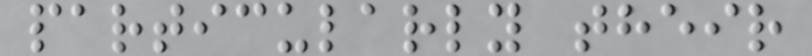particularly their
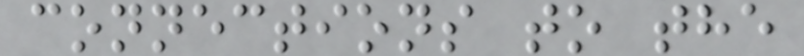connections to the
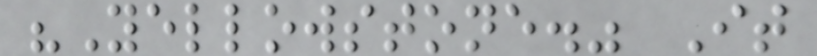"Yellowstone." It
